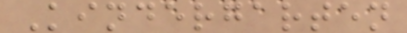Kindergarten
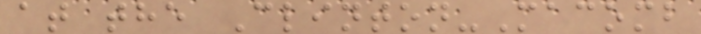at the Clinton-Macomb
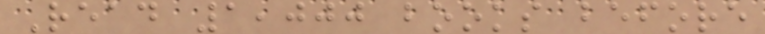Read 1,000 books before
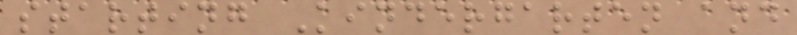starting Kindergarten and
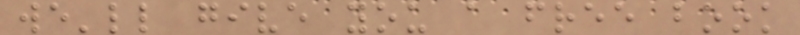we'll give you a free book
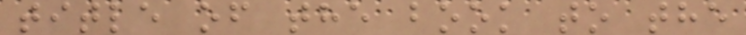title of the book to the
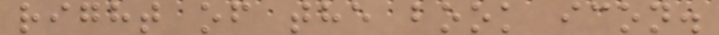right of the book icon.
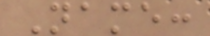Name:
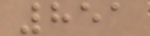851
